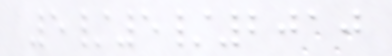5/5/2010
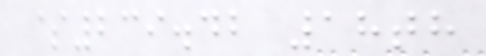$239.42 18th
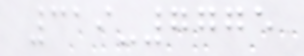319-7775
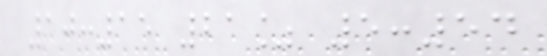10:15 21% 5:54
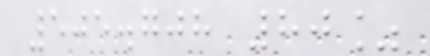505.708 80%
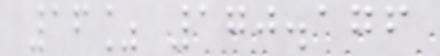16% 170.176
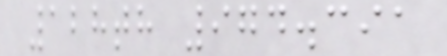128th 974.391
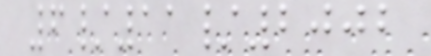6/11/2002
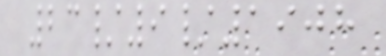23/9/1908
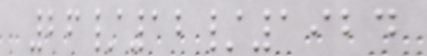26/12/1924
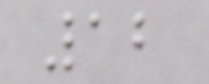12
